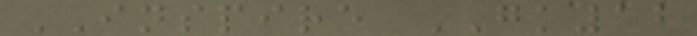INSPIRE GK12
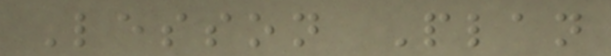Lesson Plan
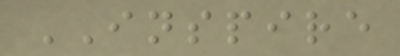INSPIRE
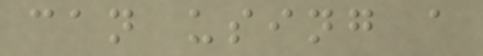can using a
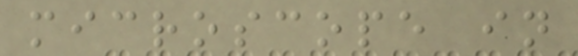microscope in
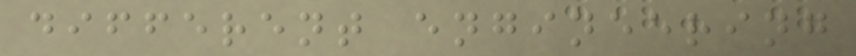different engineering
